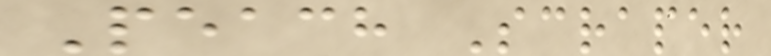Peach Scraper
